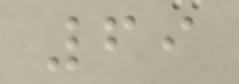69
